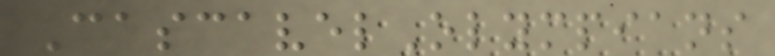CascavelOlympians
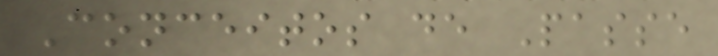Conceitos de Passe
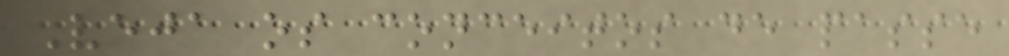Veja os conceitos de passe
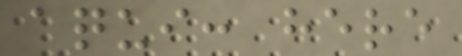aqui: here
